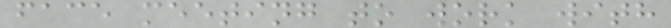face meeting to work with
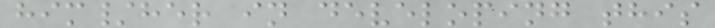him/her in developing this
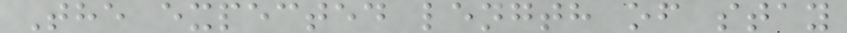The expected length of stay
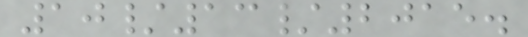10/13/2015.
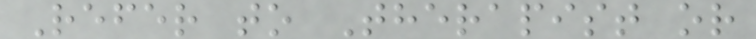Refer to Therapist or
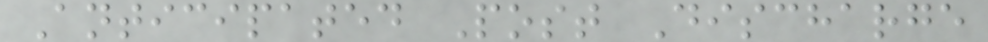Anticipated Post Discharge
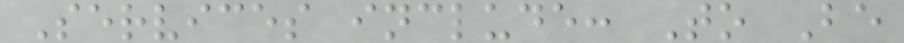Services include: To Be
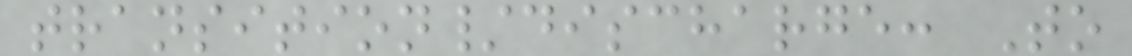transition/discharge: To
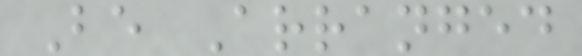Be Arranged
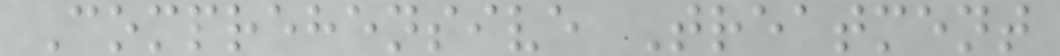Comprehensive Treatment
